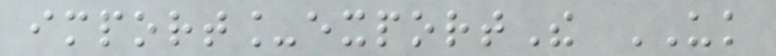import_exportThe UK
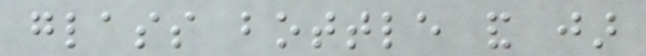glass bottle and jar
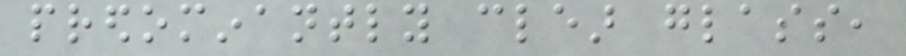predominantly clear glass,
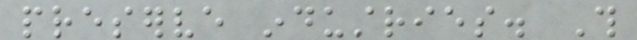preserve industries. This
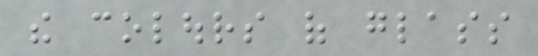the colours of glass
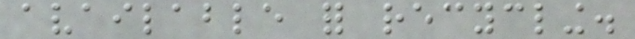available for recycling.
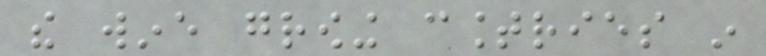the wine growing countries in
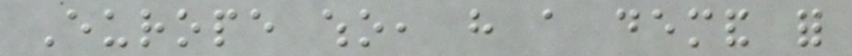Europe who, have a demand for
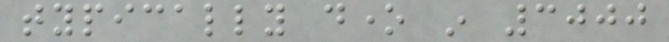typically done in 3000
